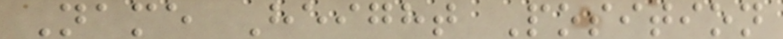Name Height Position
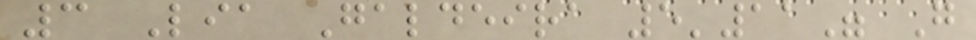3 Lia Galdeira 5'11" G
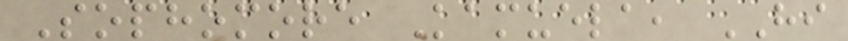Sophomore Kamuela, HI
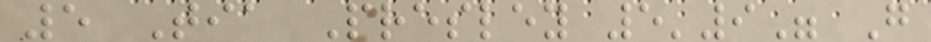5 Tia Presley 5'9" G
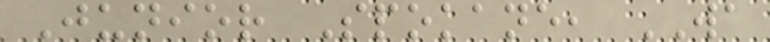Junior Spokane, WA
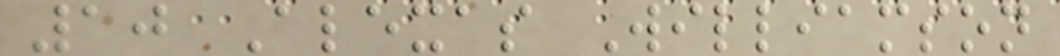10 Alexas Williamson
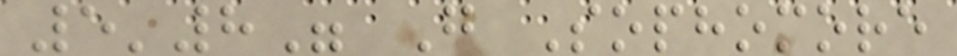5'8" G Sophomore
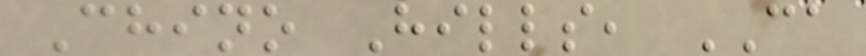Chino Hills, CA
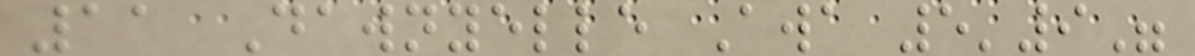11 Dawnyelle Awa 5'9"
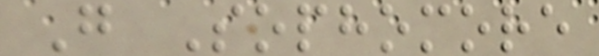G Sophomore
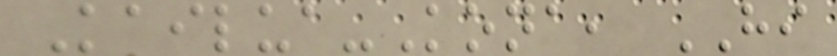Kailua-Kona, HI
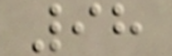98
